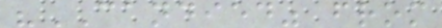"CANDIED" from
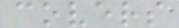covers
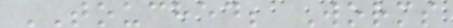TOUCHED; Worms
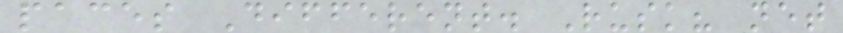paces Different. Rusk? net
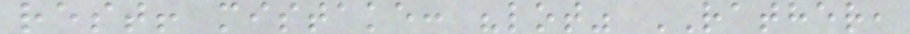rest! mistake: "lot" RATHER,
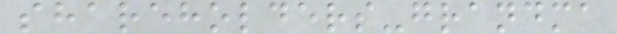shareholders-grandma
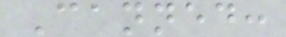Canned:
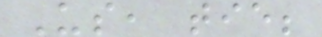Us, tie;
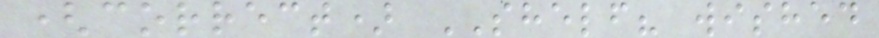(correct) SHELF? wished
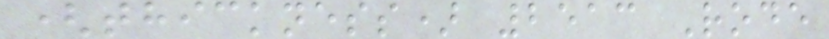(thickness) 2513 Rode
